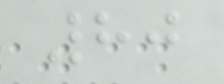80
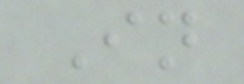In
